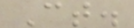Ct.
